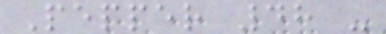Pepper 48 -
